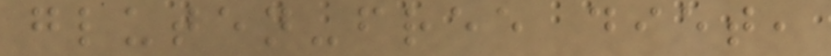gluten-free diet,
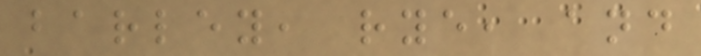barley, rye, and
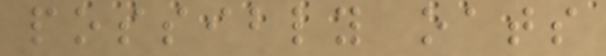possibly oats
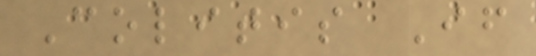Colitis If
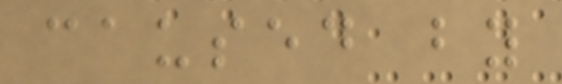caused by
